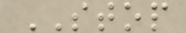STOP
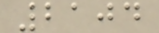2104
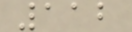112
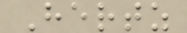Hertz
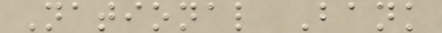National Bank
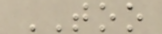TOO
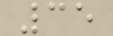35
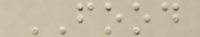FOOD
